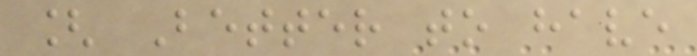[ Better to have
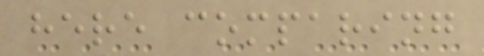here comparing
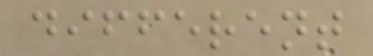different
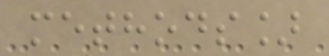methods]
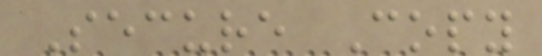Secure Copy
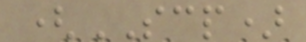(SCP)
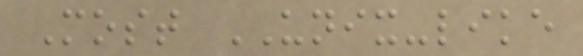Most UNIX-like
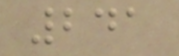241
